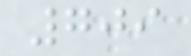709
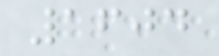1604
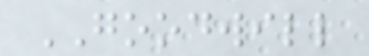GOODWILL
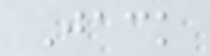Jack
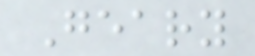Geary
